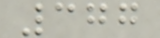377
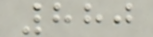880
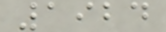1924
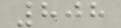808
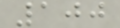100
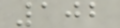102
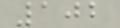102
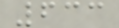633
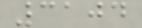3104
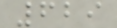629
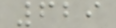629
